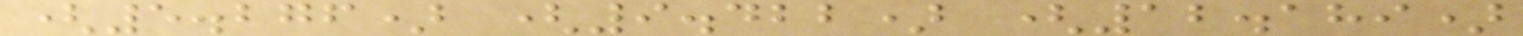(5.276) (9.422) (12.189)
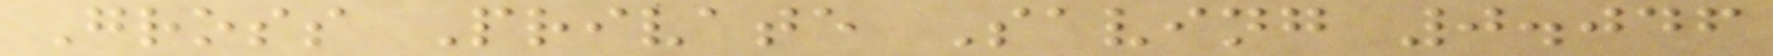Gross Private Saving 0.046
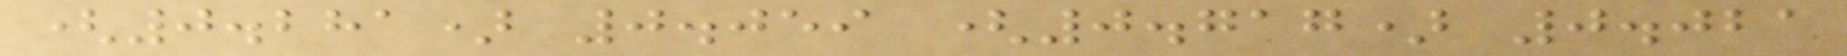(0.281) 0.059 (0.717) 0.021
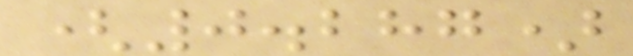(0.287)
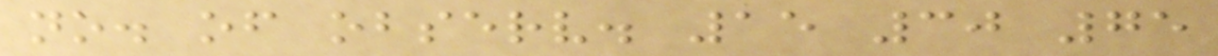no. of observ. 15 30 75
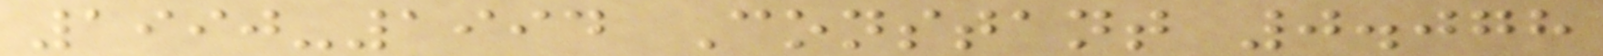1990-1994 Constant 0.078
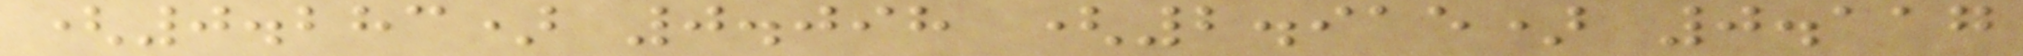(0.283) 0.098 (2.915) 0.117
